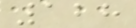128
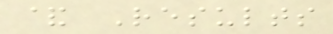& Results
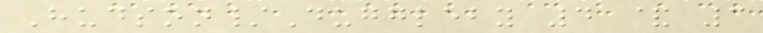Hudson/Duggleby 4 & 3
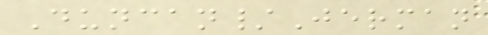Duncan/Jerman
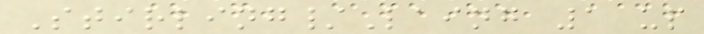Stirling/Laing 1 up
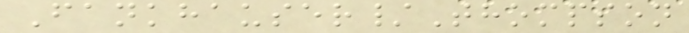Fankhauser/Thompson
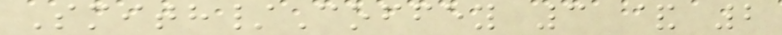Smith/Coffey 3 & 2
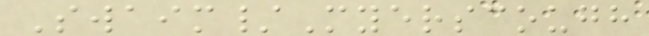Swaim/Myerscough
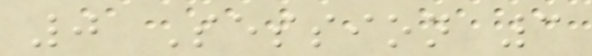0 Session 3
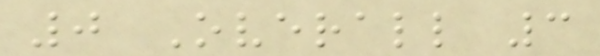0 Overall 3
